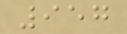957
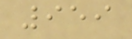959
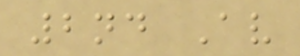2nd Av
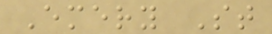Emery St
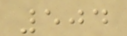504
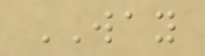WAY
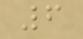6
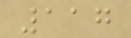117
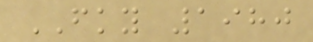FKY 1980
